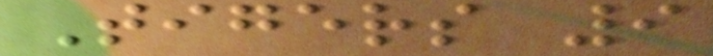Tigers 9
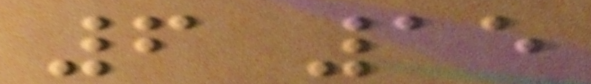6 15
